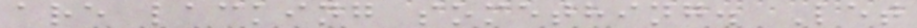are lacking something. Let
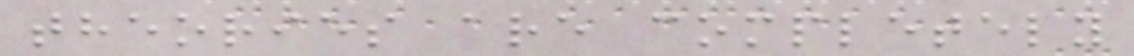theories are completely
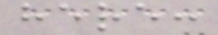here:
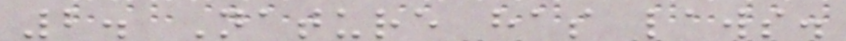2. Nature has laws.
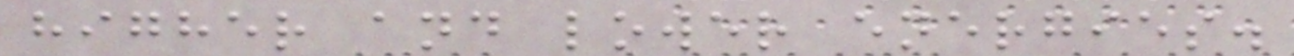higher and lower energies.
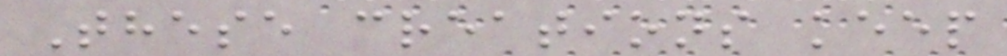These creations keep
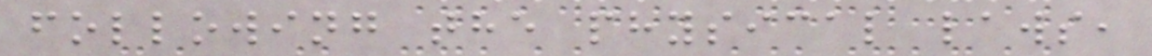following the physical laws,
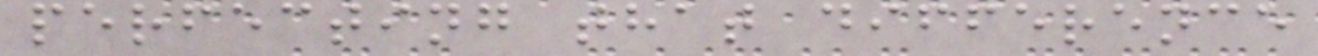perfecting that difference
